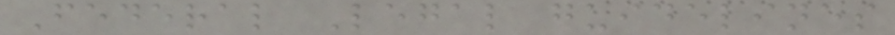Federal Legal guidelines
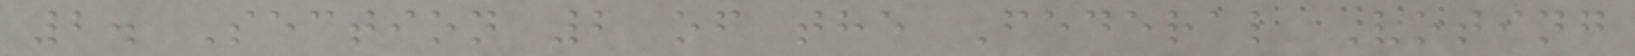2. Section 2 of the Federal Voting
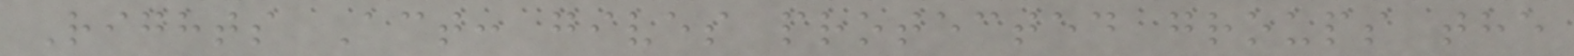Rights Act: gives protected groups the
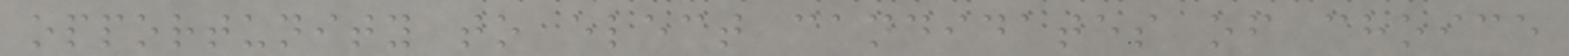opportunity to elect candidates of choice
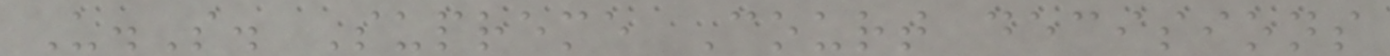U.S. Supreme Court decisions
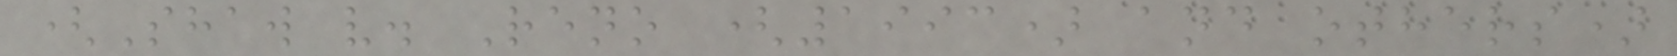(Shaw v. Reno (1993) and others)
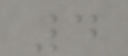4
